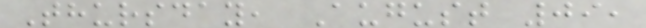Thursday, August 09,
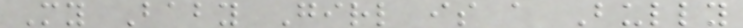My Baby Girl is a Bully
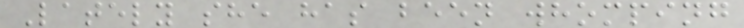Lately she has been whomping
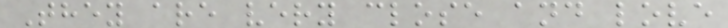They are very close and love
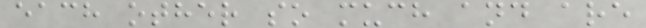each other so much and are
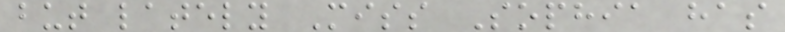but lately Miss Sophia has
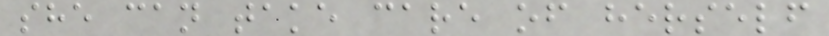she can take care of herself
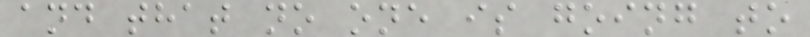and that no one is going to
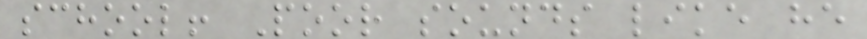school! Poor sounds like he
